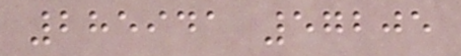285941 57205
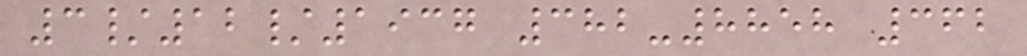3/12/1937 382-8858 362
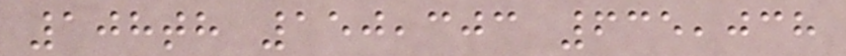108th 150,303 635,038
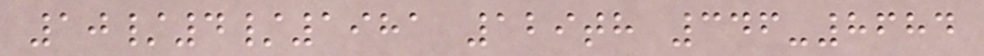10/4/1981 129th 346-8684
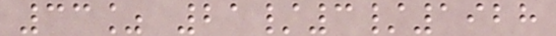33% 21/3/1928
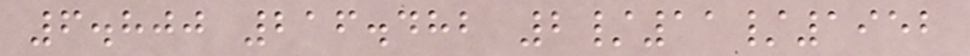6.800 216.482 2/11/1952
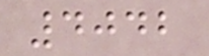4042
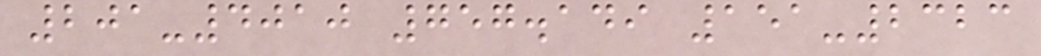201-4010 757.149 151-2323
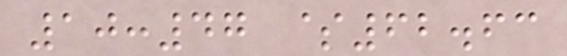10:47 $62.63
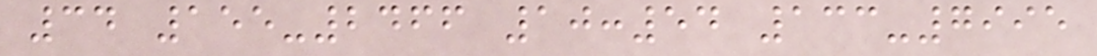34 155-2466 10:54 133-7995
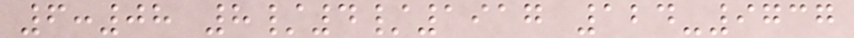6:08 8/4/1917 124-9737
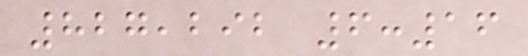827,292 6:16
